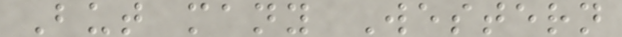But many Western
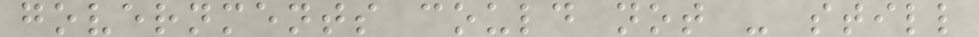governments could not - still
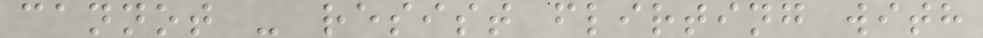cannot - resist flirting with
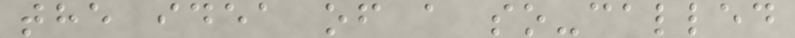the idea of a so-called
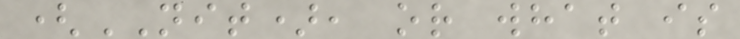(NIT), or what is
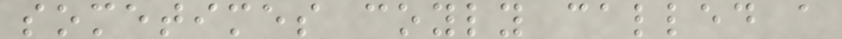sometimes coyly called a
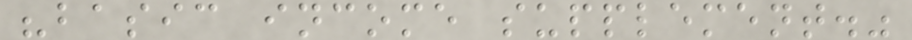"basic income supplement."
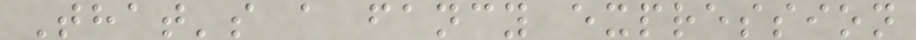That's a fancy expression
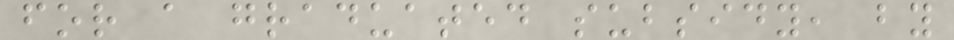for a graduated subsidy, by
